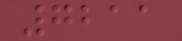7211
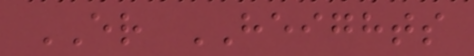ER HEIGHTS
